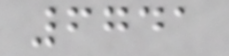6741
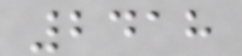2418
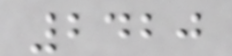2420
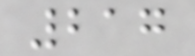217
